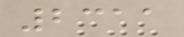2311
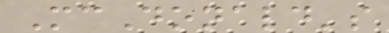McDonald's
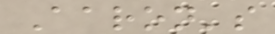Aaron's
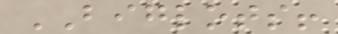BIGLOTS!
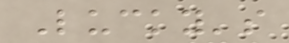Lucky's
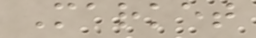Market
